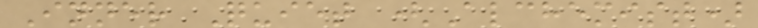Inner Quiet (Alchemist)
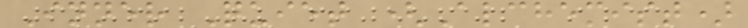Inner Quiet (Alchemist)
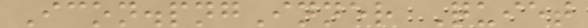Icon.pngInner Quiet
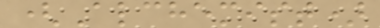(Alchemist)
